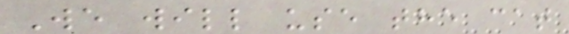We will use the cat
